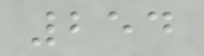254
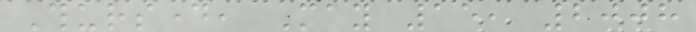Thursday, May 15, 2008
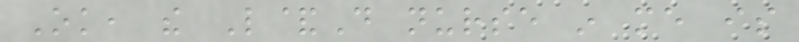Ok, the L&D nurse in me is
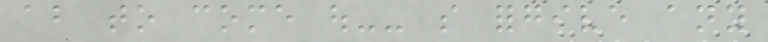about to come out-- so forgive any
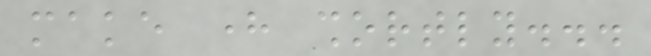make here shortly...
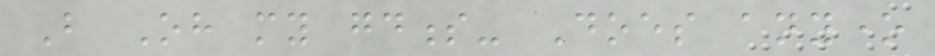But Oh my goodness- Does anyone
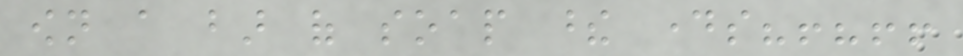own a bar of soap these days?!?!!
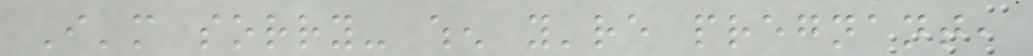I'm sorry- when you're pregnant,
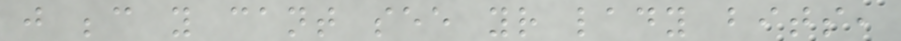just because you cant see your lady bits,
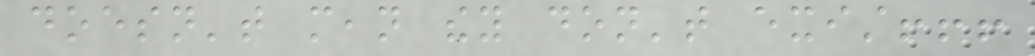doesn't mean they don't exist!!!
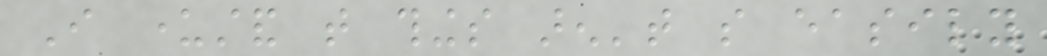I understand that things aren't so easily
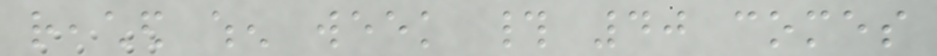reached when week # 40 comes
